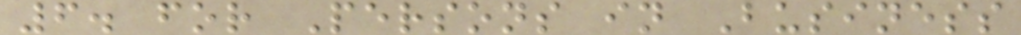6. for Persons in Business
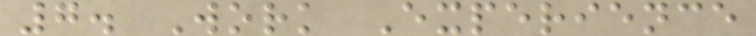7. Work Experience
